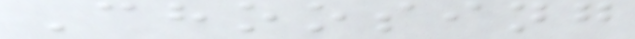Choosing
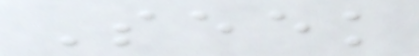Seek
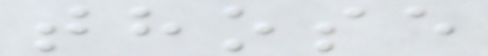those
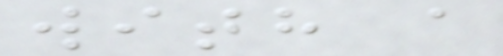with a
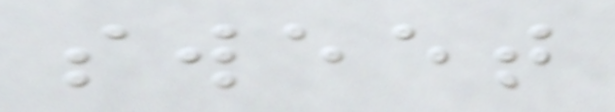sweet
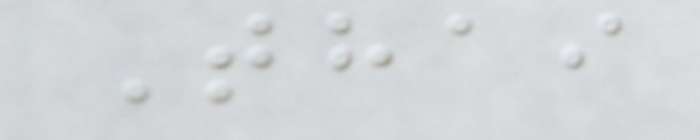Thai
